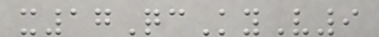x17QcKyV9
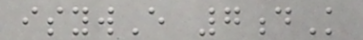isywE 7dK
